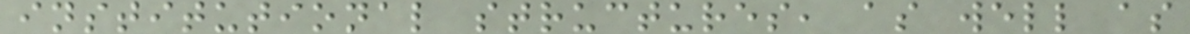institutional structures, as well as
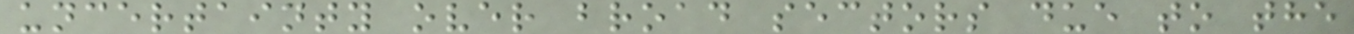uncertainty over broad sectors due to the
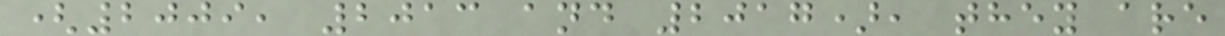(2009, 2013 and 2017), they are
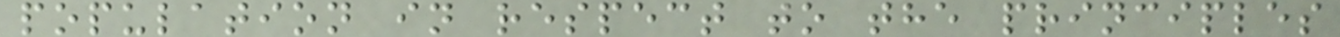population in respect to the principles
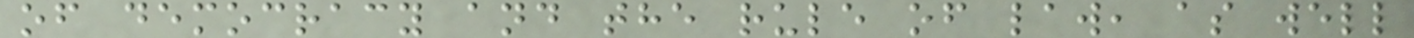of democracy and the rule of law, as well
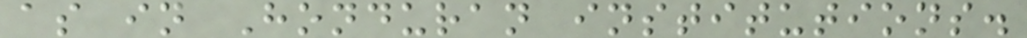as in Honduran institutions.
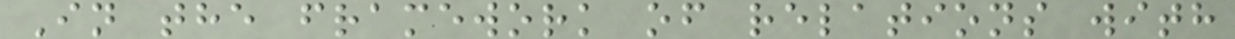In the framework of relations with
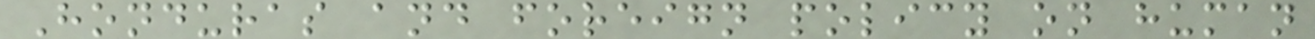Honduras and foreign policy on human
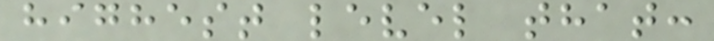highest level that:
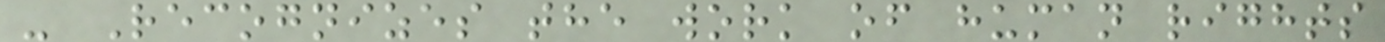- Recognizes the work of human rights
